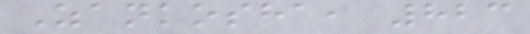Zankosha, 823
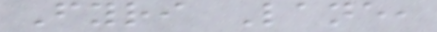Fyri Lane,
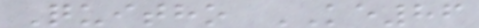Quitho KE86
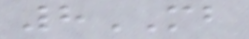8MB
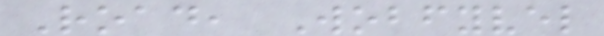Road, Wobfyvel
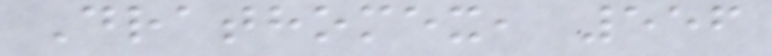Drathomex, 556
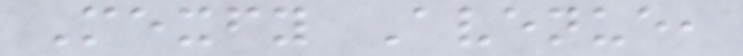Mexfy Avenue,
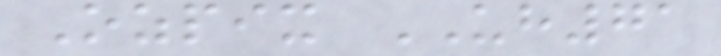Ozpix UH71
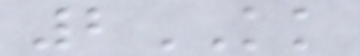2KK
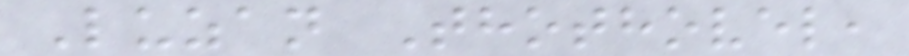Luzan Thothovel,
